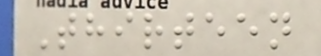Thirteen
